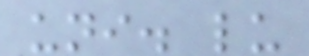uni. lu
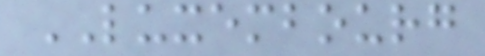LUXEMBOURG
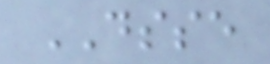DSSE
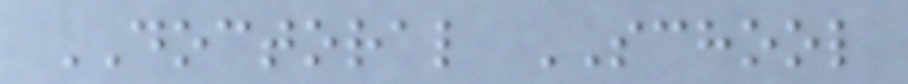DOCTORAL SCHOOL
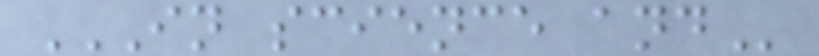IN SCIENCE AND
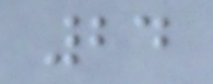24
